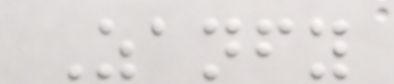Zanfy
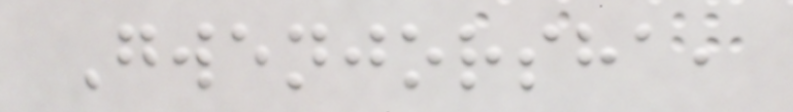Gwenjorsha,
